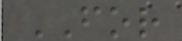FOR
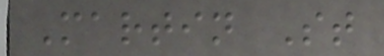Martin St
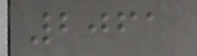2061
